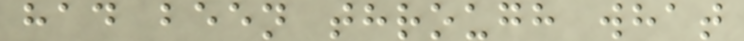had been through what
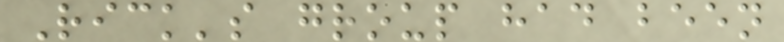Rick's group had been
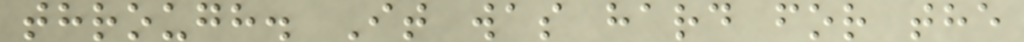through. It was hard for the
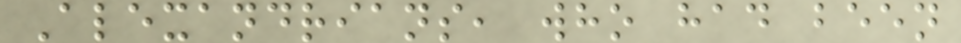Alexandrians, who had been
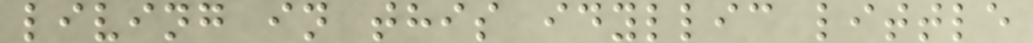living in this idyllic little
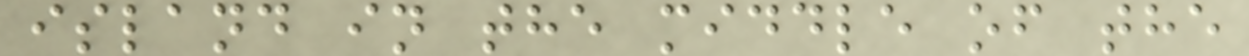island in the middle of the
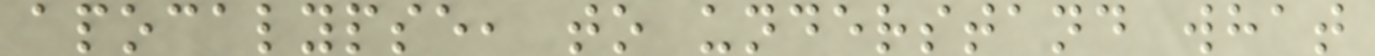apocalypse, to understand what
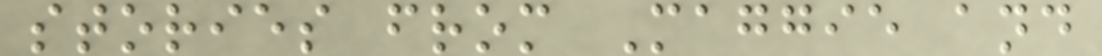stories from Maggie and
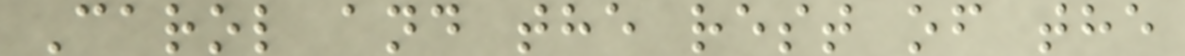Carol and the rest of the
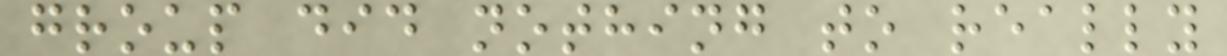group did nothing to really
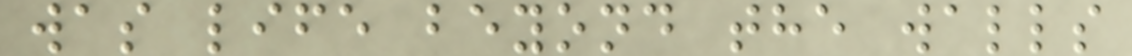was life beyond the walls
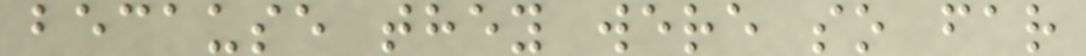because they were so far
